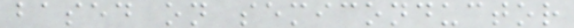based on semiconductor
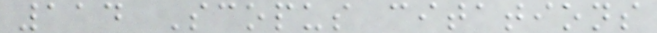114 Scopus citations
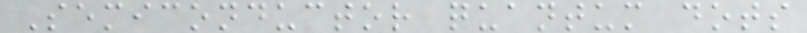Semiconductor quantum dots
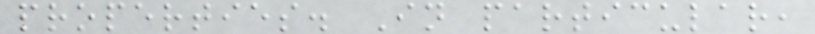properties. In particular,
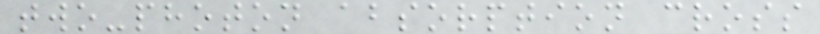two-photon absorption cross
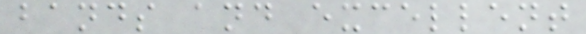bands and excellent
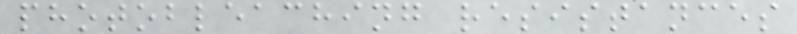photobleaching resistances
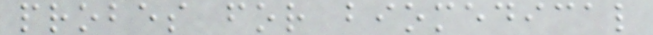probes for biomedical
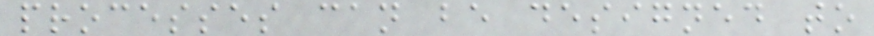processes can be designed to
